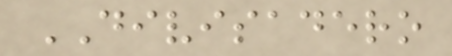DIVISADERO
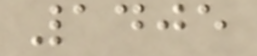1405
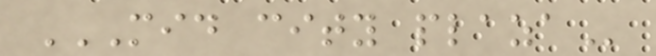MID CITY PLAZA
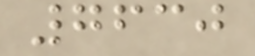7630
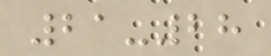21-28
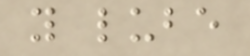y lube
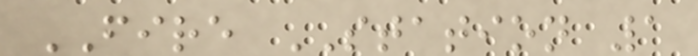FIRE STATION 1
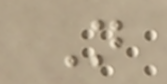N
